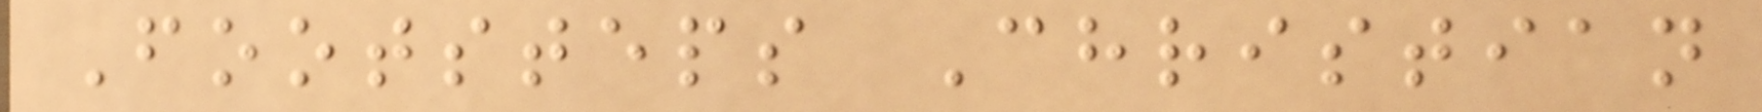Footsteps Christian
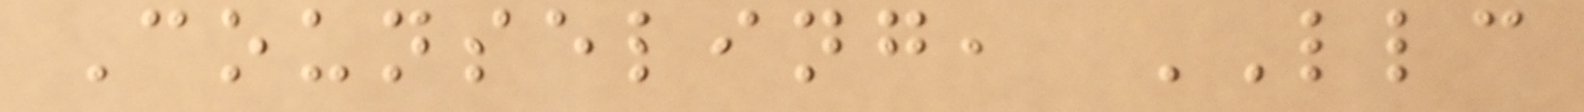Counseling, LLC
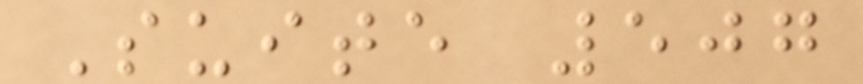Suite 507
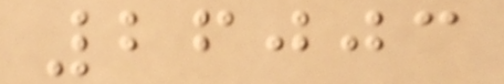26003
